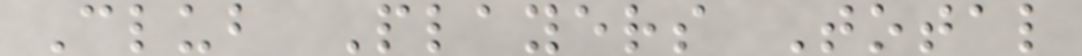Club Players Total
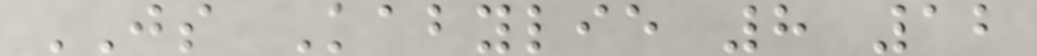JS Kabylie 8 12
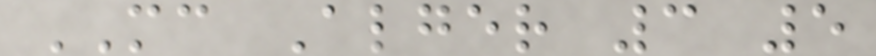MC Alger 3 5
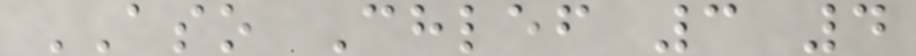ASO Chlef 3 4
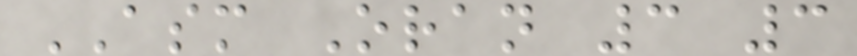ASM Oran 3 3
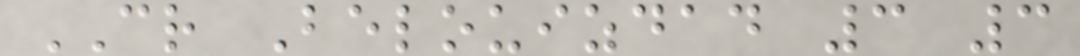CR Belouizdad 3 3
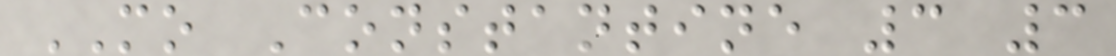MO Constantine 3 3
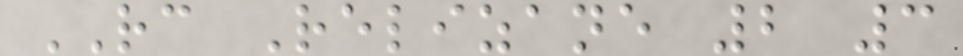RC Relizane 2 3
